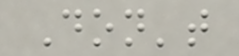Don't
